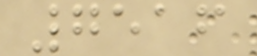7516
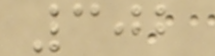302
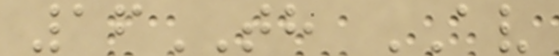16TH AV
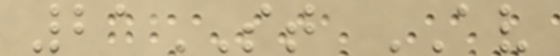21ST AV
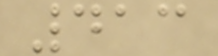413
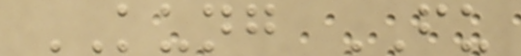KUNG FU
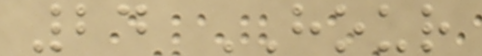24 HOUR
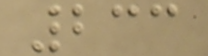233
